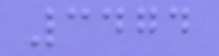3474
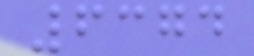6374
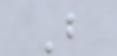B
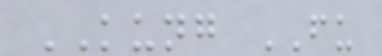KUNG FU
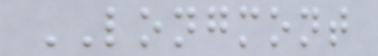LONGMONT
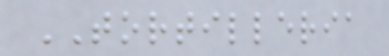TORTILLERIA
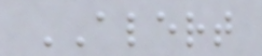ALERT
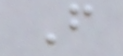F
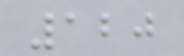120
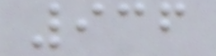936
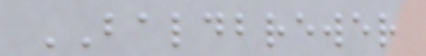BALDBREWER
